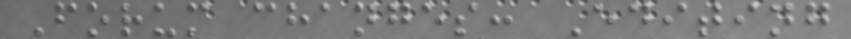Forum changes: Editing
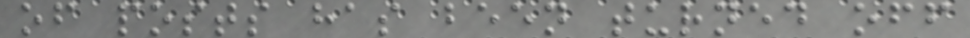of posts has been turned off
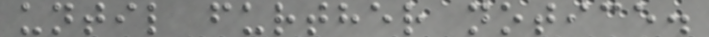until further notice.
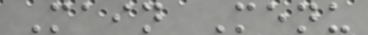Main Menu
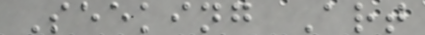Seeking Art
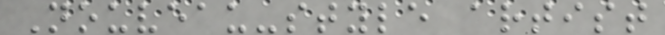Nouveau-style artist
